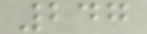247
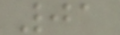01
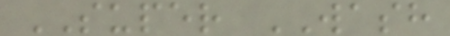SUPER WASH
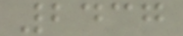2437
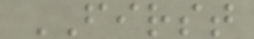FIRST
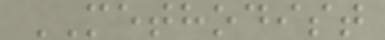METHODIST
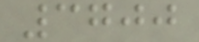3700
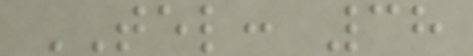TEL: 38
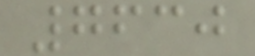7630
